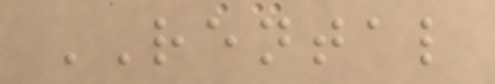RENTAL
